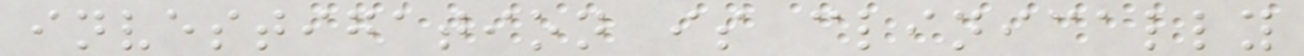investigation is clinically
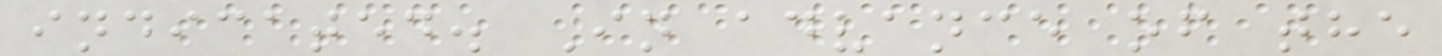indicated. In advance of the
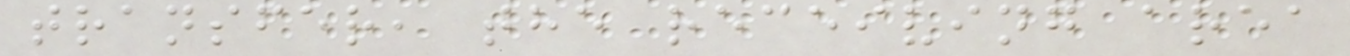transfer, the receiving area
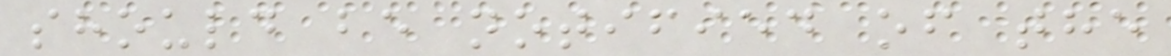should be notified of the
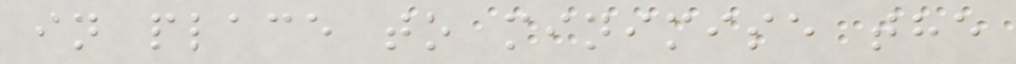in place to minimise the
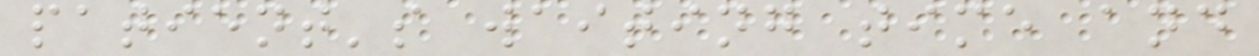patient's waiting time and
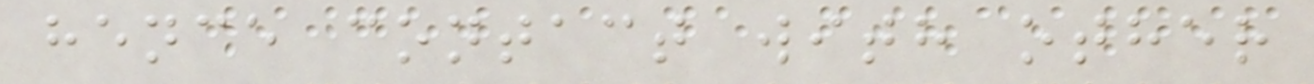hence contact with other
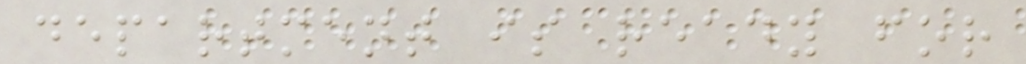department is ready for
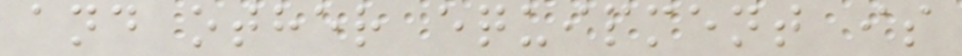and other equipment is
